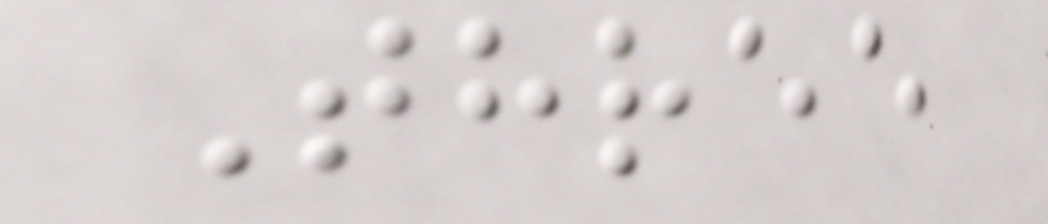Three
